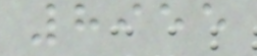8955
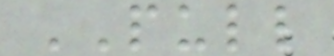PULL
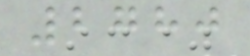2780
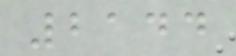2144
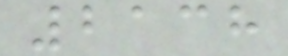2138
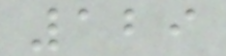129
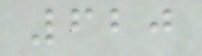620
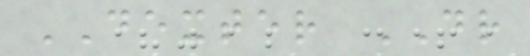DEXTER DR
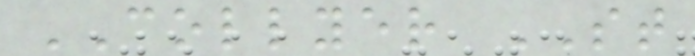COLLYER ST
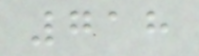718
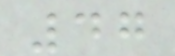47
